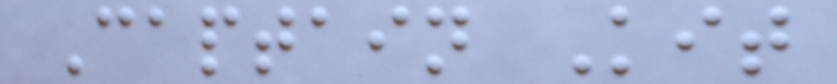Captain Kit
